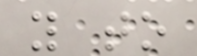you to
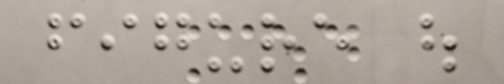figure out
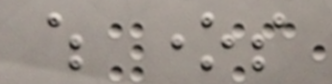which ones
